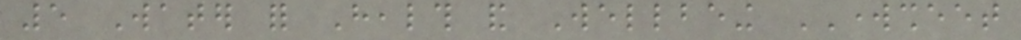5 Water for Health and Wellbeing WORKSHEET
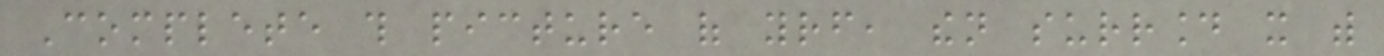Complete this picture of yourself, then surround it with
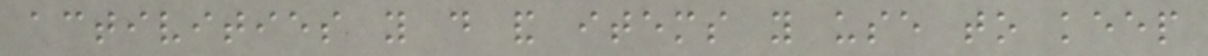activities you do and items you use to keep
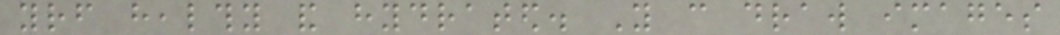yourself healthy and hydrated. You can draw images
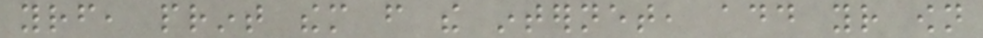yourself, print them from the internet, add your own
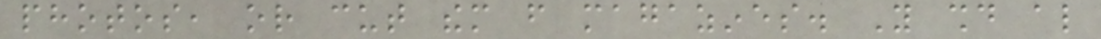photos, or cut them from magazines. You should also
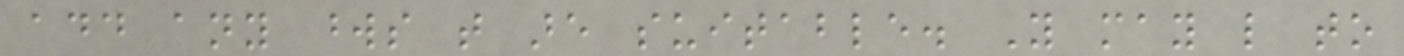add any words that are suitable. You may like to
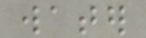water
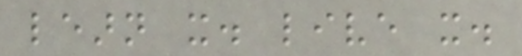learn it. live it.
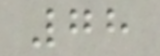78
